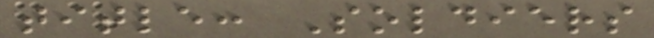title: Soldiers
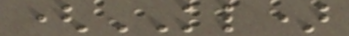(KL)
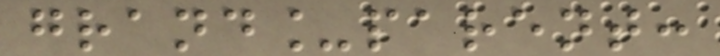grand_parent:
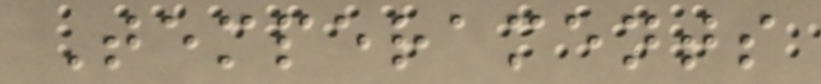Temperaments
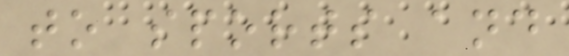to sports and
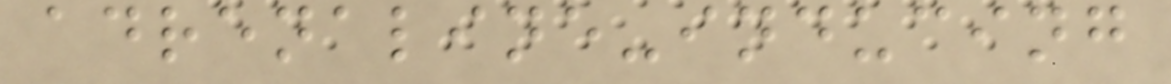adrenaline-inducing
